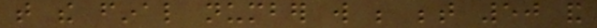that the final number will be between 50 and
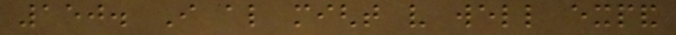150. I also might very well expand
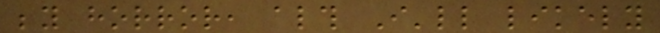beyond horror, although I'll likely
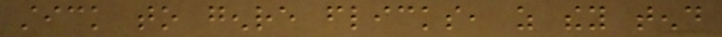stick to genre flicks, as they tend
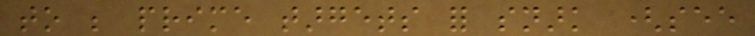to be prime targets for snark (see
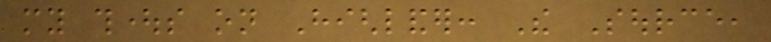my thoughts on Highlander: The Source,
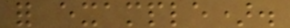for example).
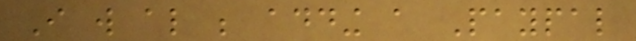I will also be adding a Paypal
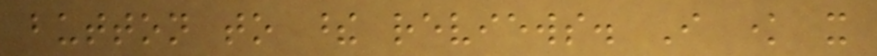button to these reviews. I know it
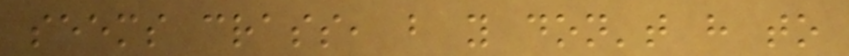seems crass, but you don't have to
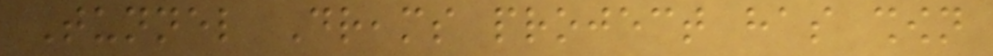Tunnel Dreams project has shown
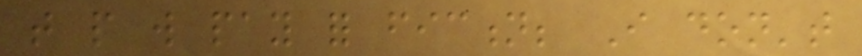that people will pay for fiction; I don't
